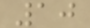10
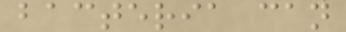bacteria can
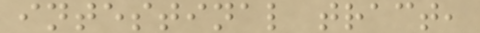intestinal tract,
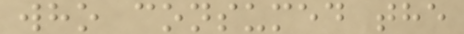who consumed the
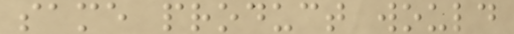same product would
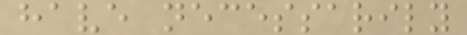have necessarily
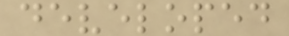developed
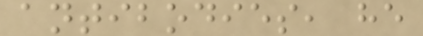antibodies, he
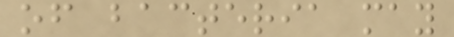of bacteria may
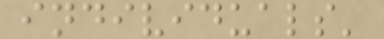individuals'
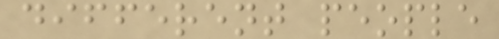different people
